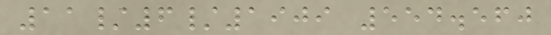11/6/1909 554.560
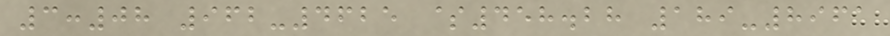3:08 962-4625 $458.28 189-8961
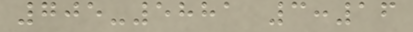705-5881 3:16
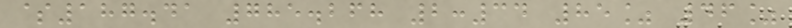$187.41 785.268 2:34 85% 46%
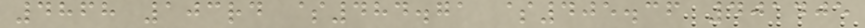4868 103rd $484.71 $405.36 401405
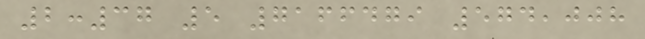2:37 5 7166479 574,008
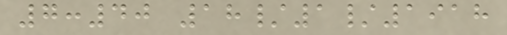7:40 18/1/1918
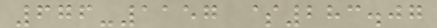676-1157 $283.07
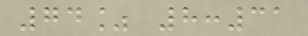74% 8:31
